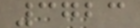3723
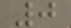0
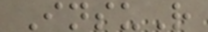InsuR
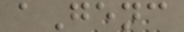aGenc
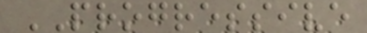PROGRESSIVE
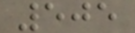505
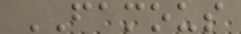FAMOUS
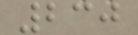230
